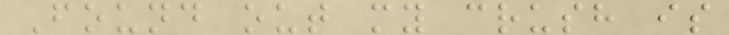Found out my crush is
